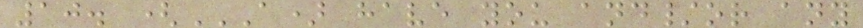10. (A) HAVE YOU AND/OR ANY
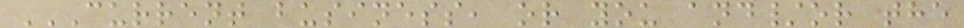CURRENT BUSINESS, OR YOU AND/OR THE
